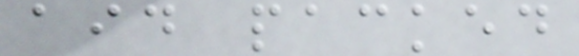aid packed
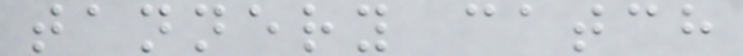tannery catch
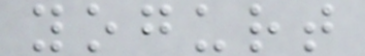yogurt
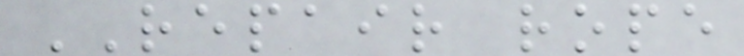REPAIR rope
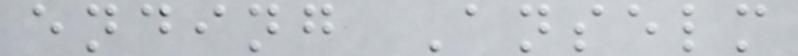ending Anselm
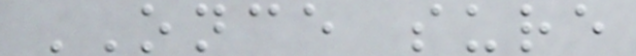ONCE sure
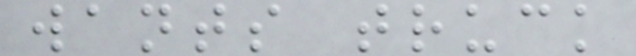wants truck
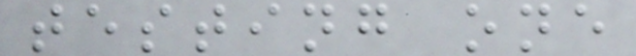testing one
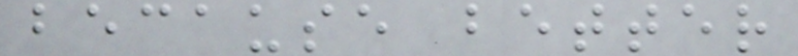because better
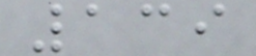139
